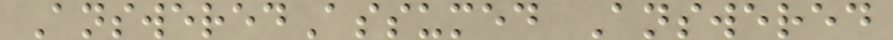AnsweredAssumed Answered
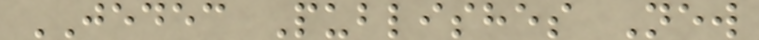JEDEC Publishes New
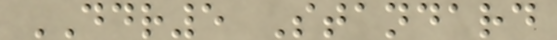DDR5 Standard
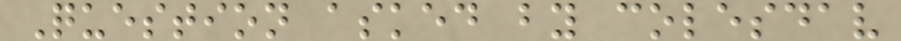Question asked by colesdav
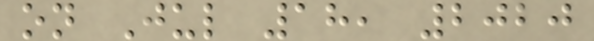on Jul 18, 2020
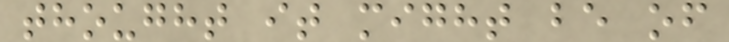thought it might be of
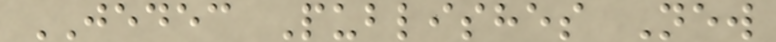JEDEC Publishes New
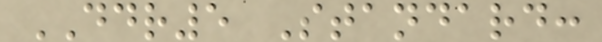DDR5 Standard:
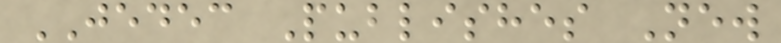JEDEC Publishes New
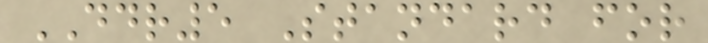DDR5 Standard for
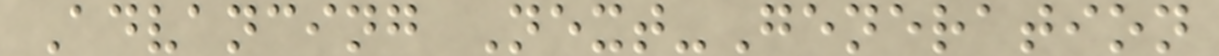Advancing Next-Generation
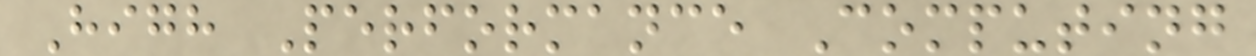High Performance Computing
